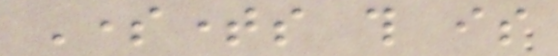Sometimes this is
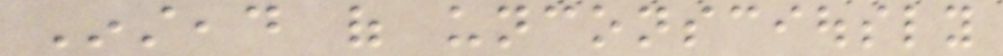Instead of unconsciously
